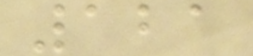121
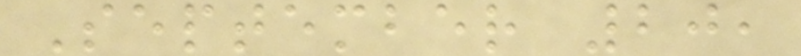September 20,
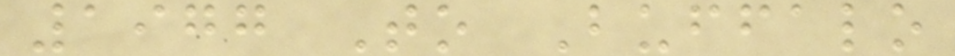1977 To Buffalo
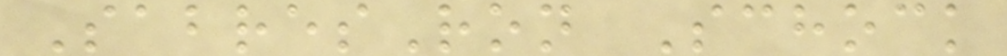SabresRon Schock
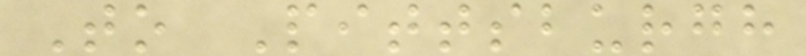To Pittsburgh
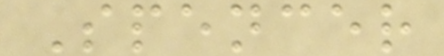Spencer
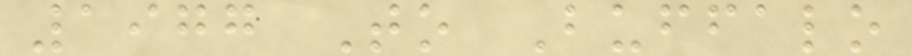1977 To Buffalo
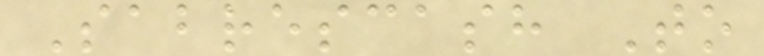Sabrescash To
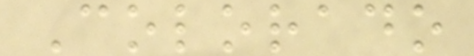Colorado
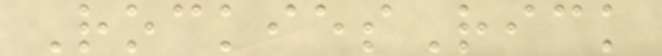RockiesRick
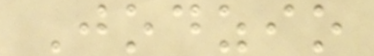Jodzio
